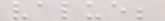value;
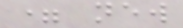= new
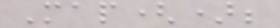Map();
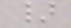}
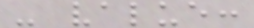- value:
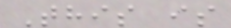This is
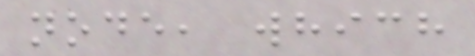node, which
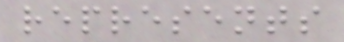represents
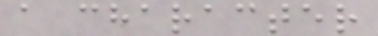a character
